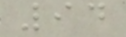94
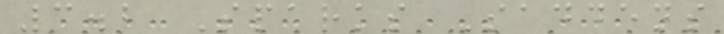3.2 Sparks Saddens
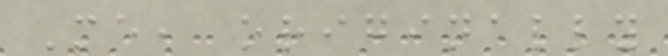Me, originally
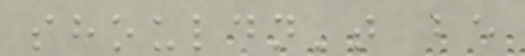shouldn't be
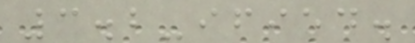3.2-ified.
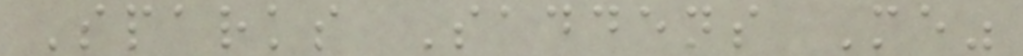Sparks Saddens Me"
